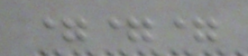===
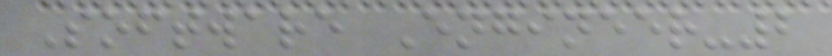Software Engineer-2
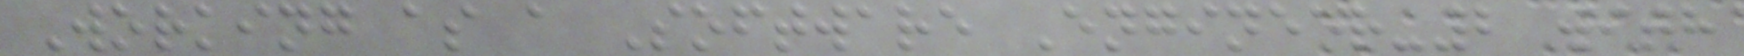Working as a Software Engineer-2 with
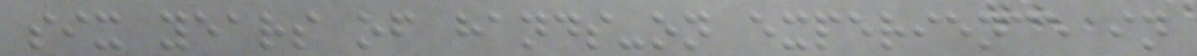six years of hands-on experience in
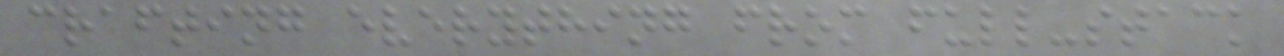crafting everything from full-stack
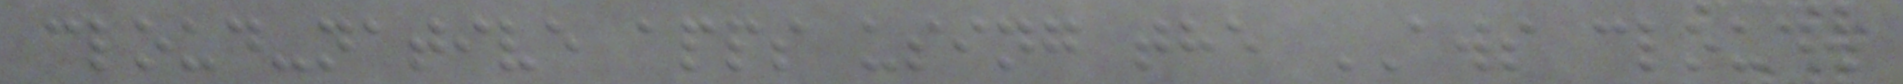cloud-native apps using the AWS cloud.
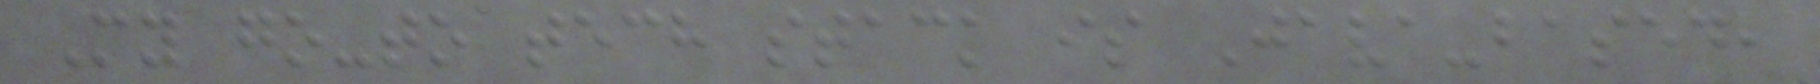My go-to tech stack is Java-based,
